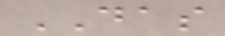DAS
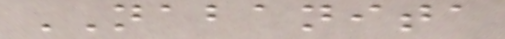NABANITA
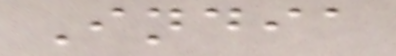India
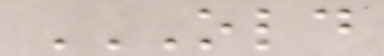OLD
